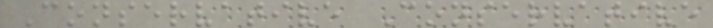Conservative Conservative
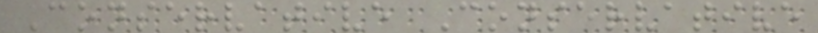Conservative Conservative
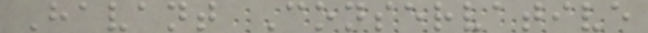Havant Conservative
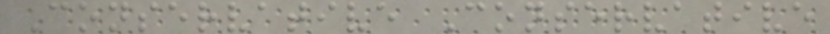Conservative Conservative
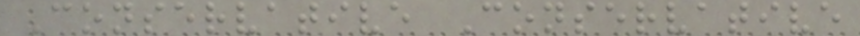Conservative Conservative
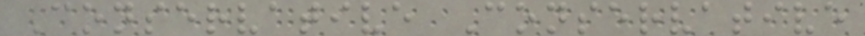Conservative Conservative
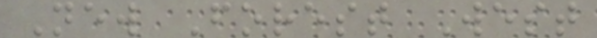New Forest West
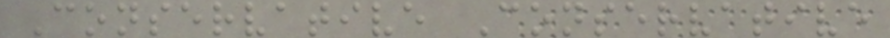Conservative Conservative
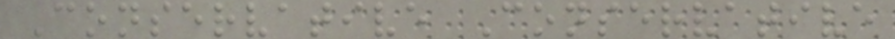Conservative Conservative
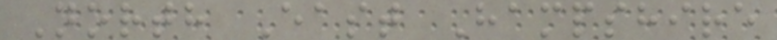North East Hampshire
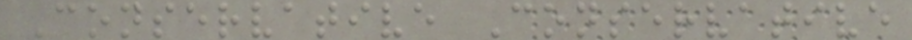Conservative Conservative
